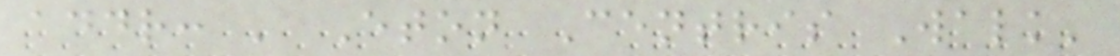addr: ' Eton Centris Walk'
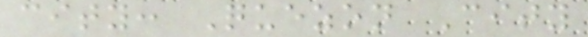city: Quezon City
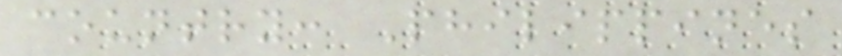country: Philippines
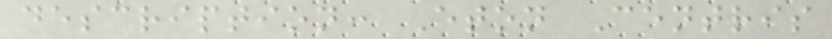description: Eton Centris
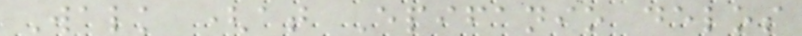Walk (at Epifanio delos
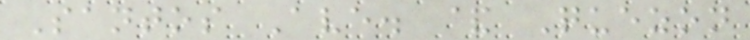Santos Ave. & Quezon
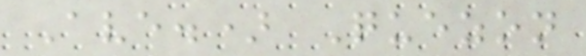Ave.) Quezon
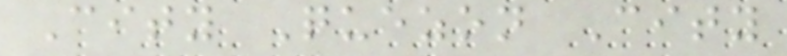City Quezon City
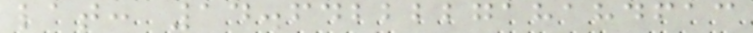lat: 14.642222718184613
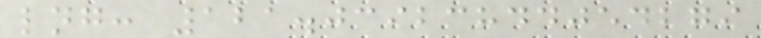lng: 121.03923844054279
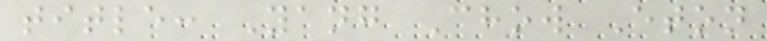title: Yang Chow Eton
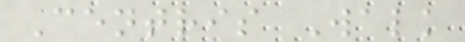Centris Walk
